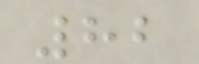82
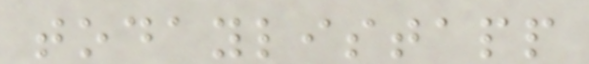todaylistapp
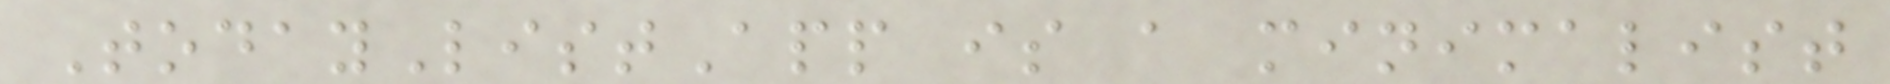TodayListApp is a minimalist
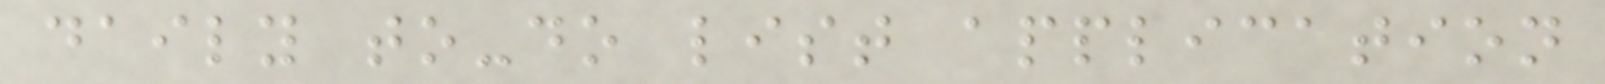daily to-do list application
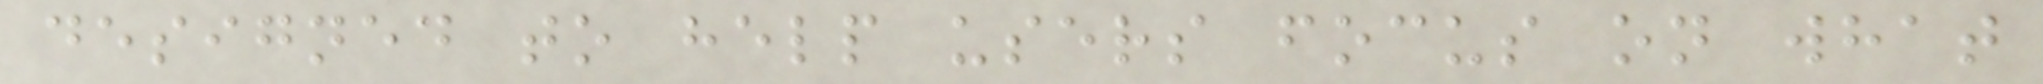designed to help users focus on what
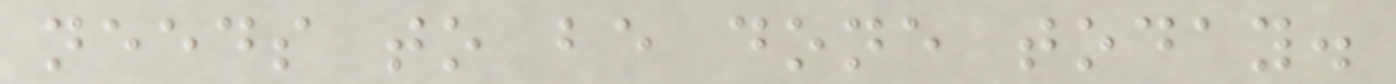needs to be done today.
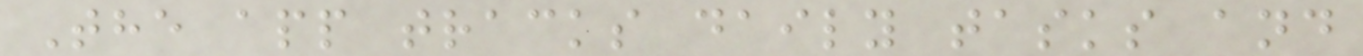The app tracks daily tasks and
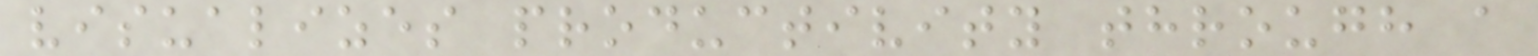visualizes productivity through a
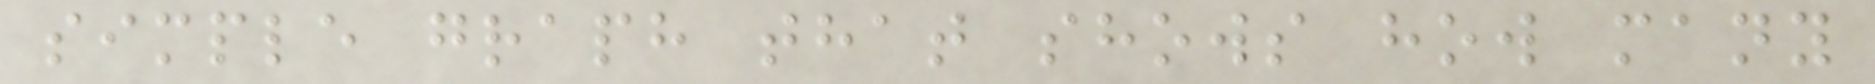simple graph that shows how many
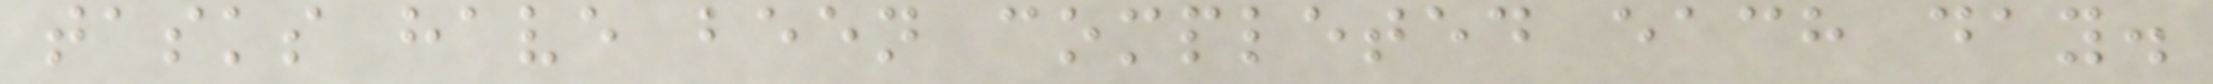tasks have been completed each day.
